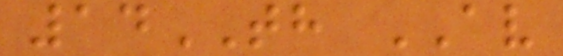14TH AV
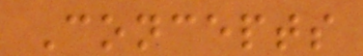Concepts
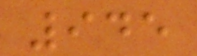945
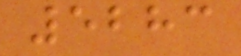5283
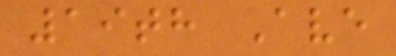19th Ave
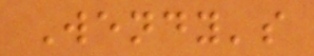Wendy's
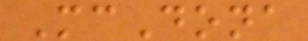McDona
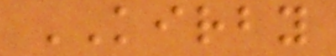KIRBY
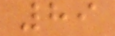89
